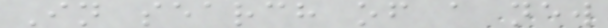In search of a new
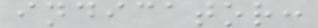indicator:
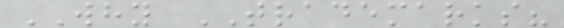WHY TRADEMARKS?
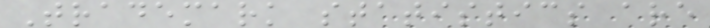Trademark statistics are
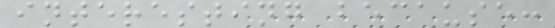interesting because:
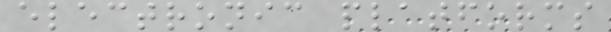electronic platforms
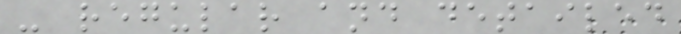- regular and detailed
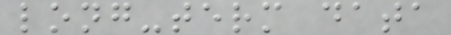long-term data
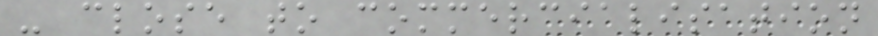- close to commercialisation
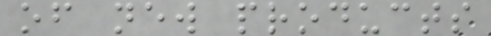of new products
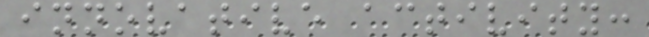innovative activity:
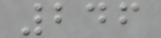246
